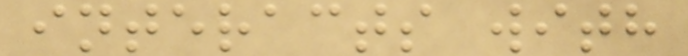interacts with
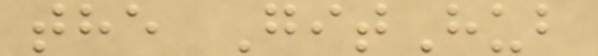the GitHub
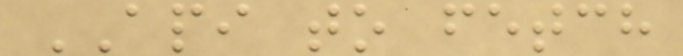API to fetch
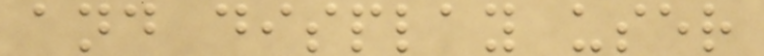and display user
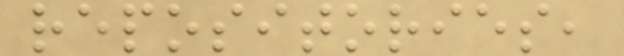repositories,
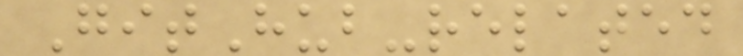GitHub-related
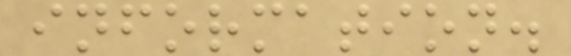information.
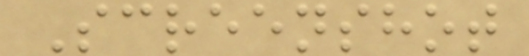Screenshot
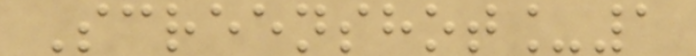Screenshot_1
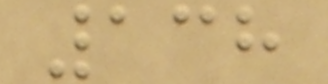138
